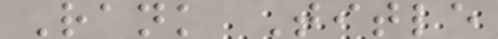Rank Title
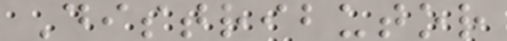Distributor
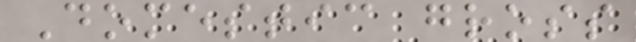Domestic gross
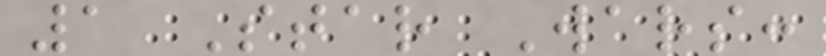1 Star Wars:
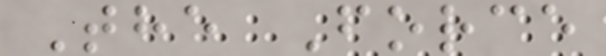The Force
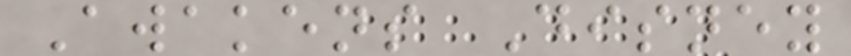Awakens Disney
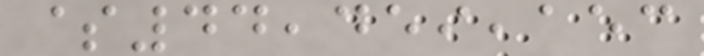$44,459,153
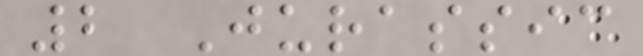2 Jurassic
